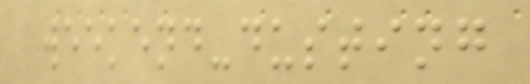weekend-dusting
